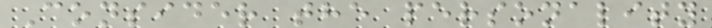Consider the personality
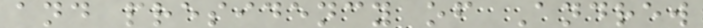and presidency of Andrew
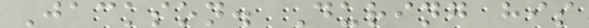Jackson. During his
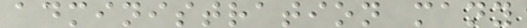administration many
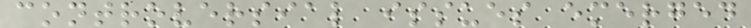controversial issues emerged
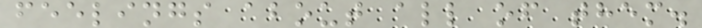feelings about all of them.
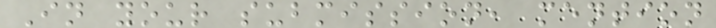In your submission, mention
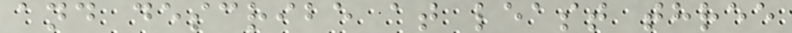and describe at least three
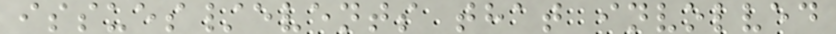issues/events that involved
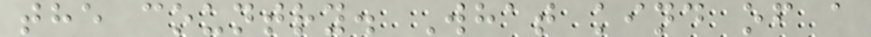the country. What kind of a
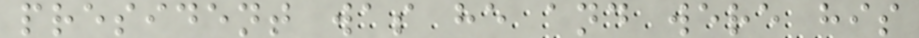president was he and were his
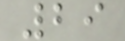29
